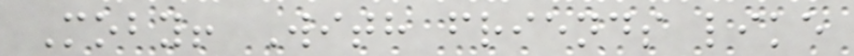Moby! With friends like
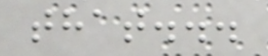that...
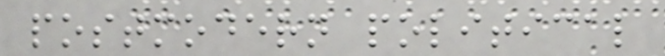postmodern political
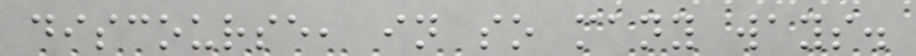discourse, in so many ways.
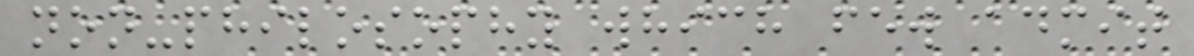non-philosophy which few admit
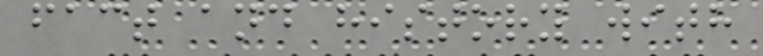fact and history with
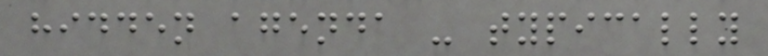hidden agenda - typically
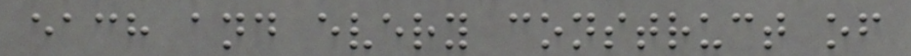each and every construct of
